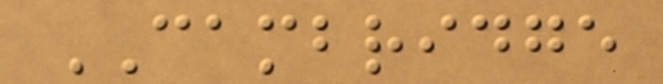CAMBRIDGE
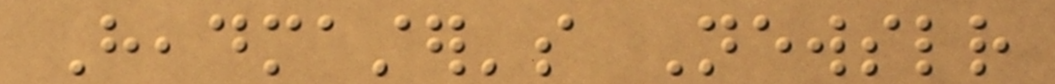Headmaster's Newsletter
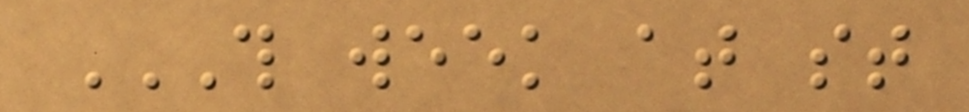THIS WEEK AT ST
